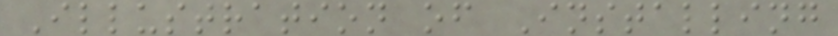Illustration of Installing
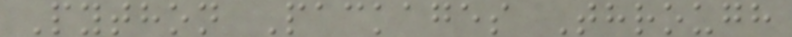Python Packages Through
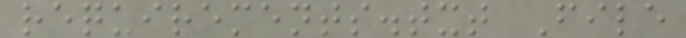requirements.txt File
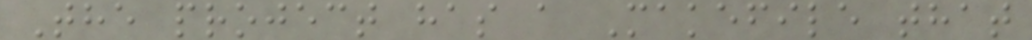The project has a Makefile that
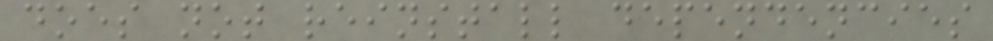does not reinstall dependencies
